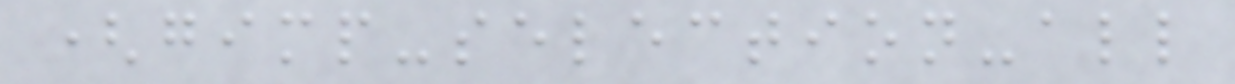(gimp-selection-all
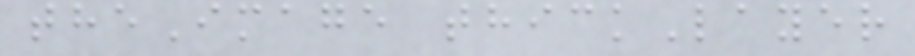theImage thickLayer
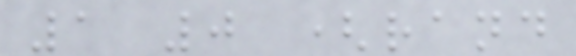1 0 (rand
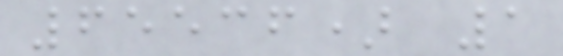65536) 1
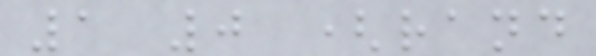1 0 (rand
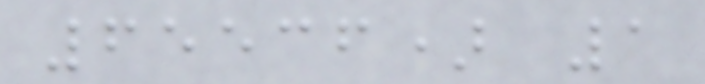65536) 1
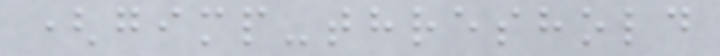(gimp-threshold
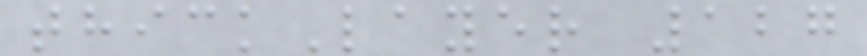thickLayer 127
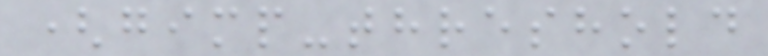(gimp-threshold
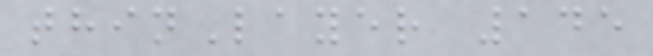thinLayer 145
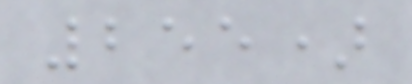255)
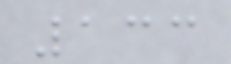133
